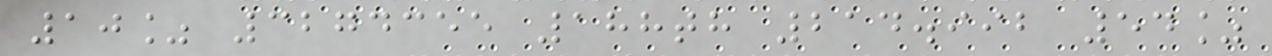10% 3274355 188th 214.992 54%
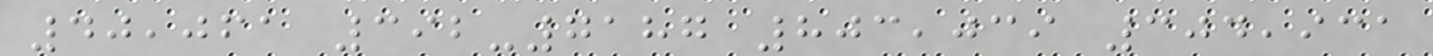40,061 392-7187 803,039 304,931
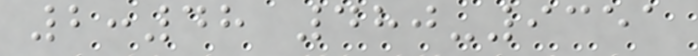2:48 480-9351
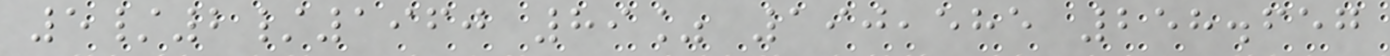5/2/1960 89% 190,585 258.657
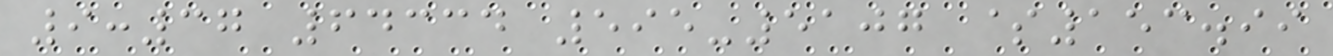9:37 64334 595-5107 $153.99
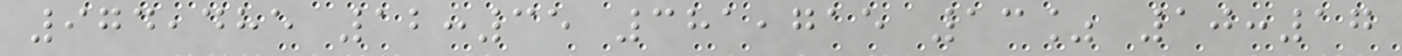974,485 12:35 381,715 13% 10:17
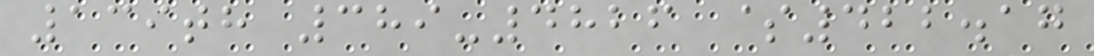139th 389-4826 $422.17
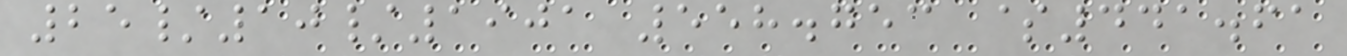25/10/1901 558.753 $441.61
